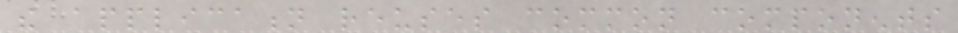the application reuses common components
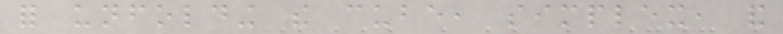for unfolding the cube, simplex, and
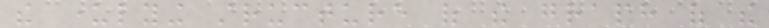the underlying structure of the graph of the
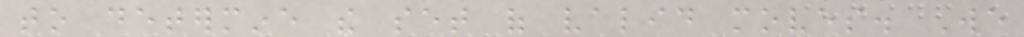to determine the set of valid moves. We
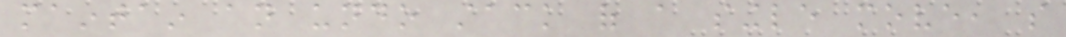maintain an undo stack of a single move, so
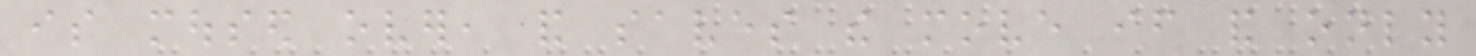is moused over, and saves the move if and only
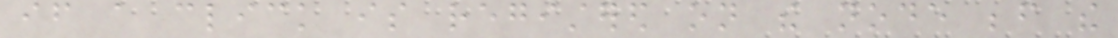if a click is registered on the node before the
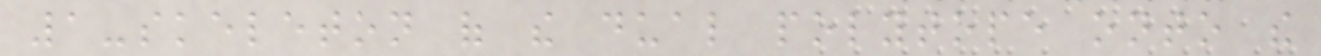1-skeleton of the dual polytope onto the
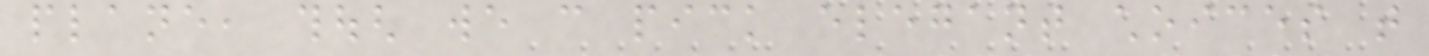plane, though we can pick elegant choices that
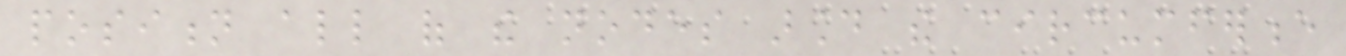position all of the nodes around the circumference
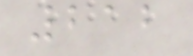212
